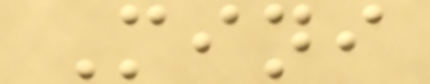Mini
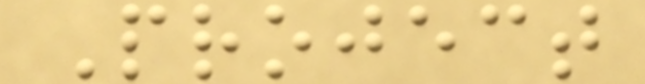Project
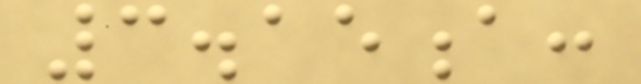3.15a:
